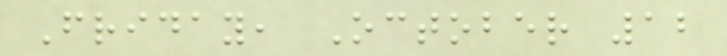Friday, October 12
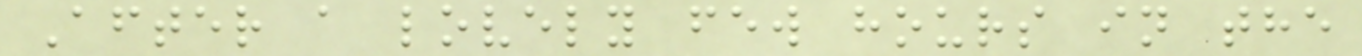After a lovely few hours in the
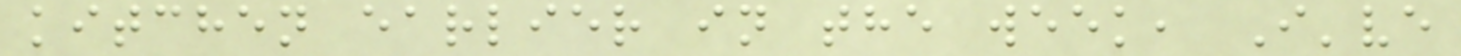kitchen earlier in the week, I've
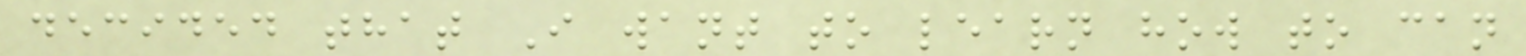decided that I want to learn how to can
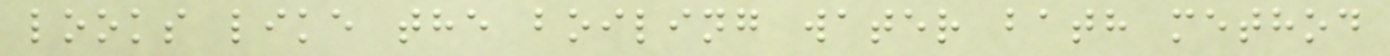looks like the boiling water bath method
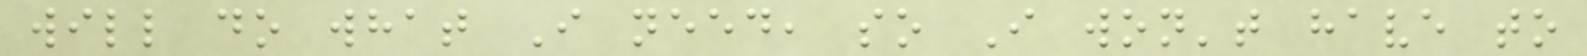will do what I need, so I won't have to
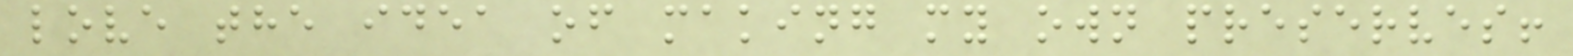love the idea of making my own preserves!
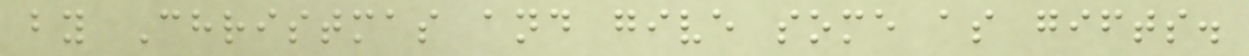by Christmas and give some as gifts.
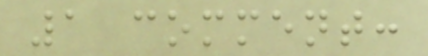1 comment:
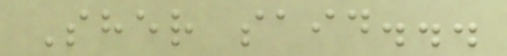Sher said...
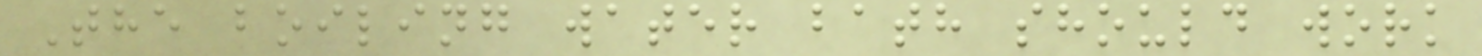The boiling water bath should work
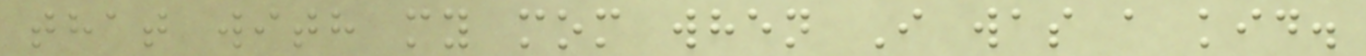that with my mom when I was a kid.
